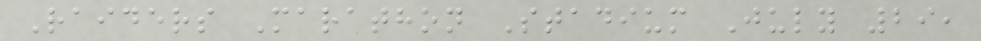Raiders Marathon Stadium July 29,
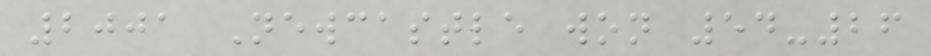2001 Newcastle won 54-26
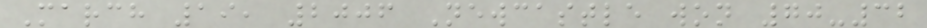March 19, 2006 Newcastle won 70-32
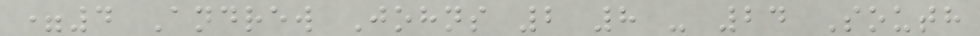=4 Andrew Johns 2 8 - 24 South
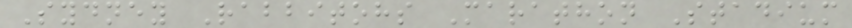Sydney Rabbitohs Marathon Stadium
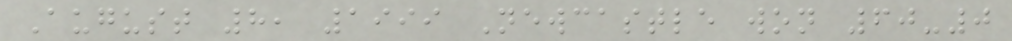August 8, 1999 Newcastle won 60-0
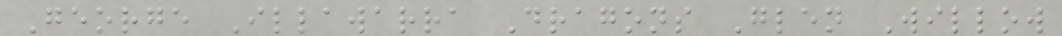George Illawarra Dragons Glen Willow
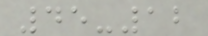45-12
